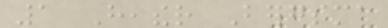1 Heather Bergsma
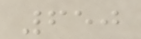650
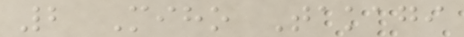2 Miho Takagi
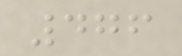476
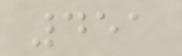451
